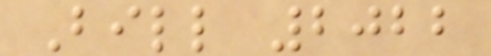Bill 2022
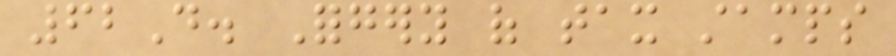62D. Forgery of tax stamps
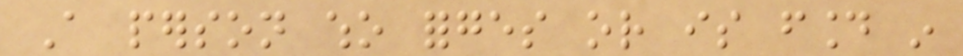A person who forges or is found in
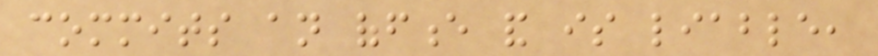commits an offence and is liable,
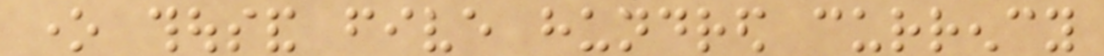one thousand five hundred currency
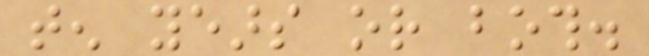ten years or both.
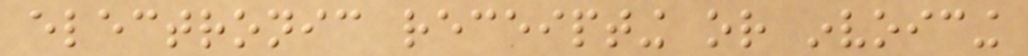electronic receipting or invoicing
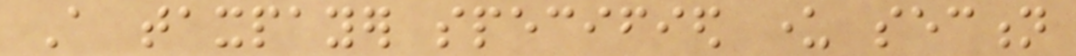A taxpayer specified under section
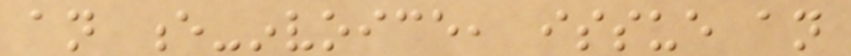an e-invoice, issue an
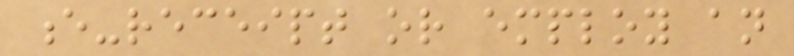e-receipt or employ an
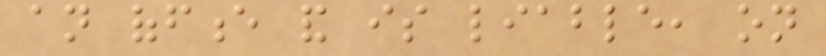an offence and is liable, on
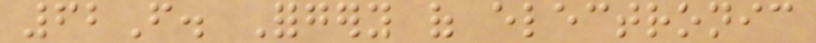62F. Forgery of electronic
